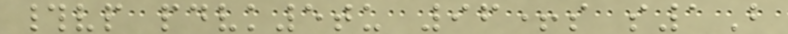#vp pdvk5tu 96+s s1B
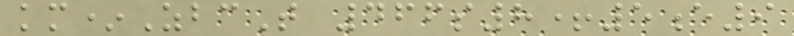km*ZbcT 466s8+5e9
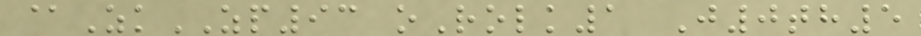@ZkZP93 oRolk1 J0th5
